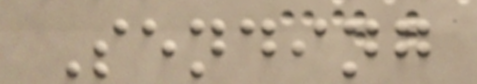Sending
